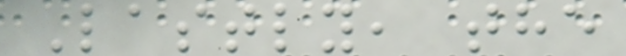Lastly, the
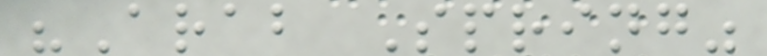"Arab Spring"
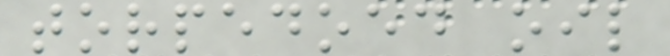torpedoed oil
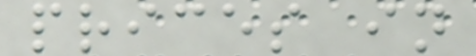prices in
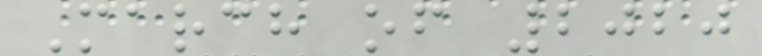March of 2020
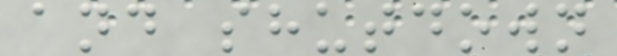and shutdown
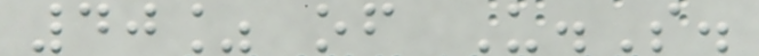40% of U.S.
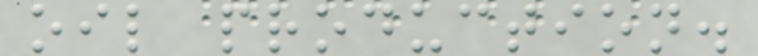oil production.
